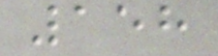158
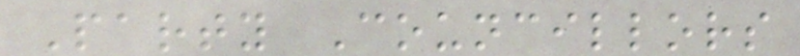Party Councillors
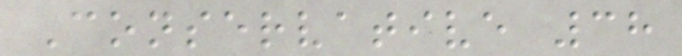Conservative 38
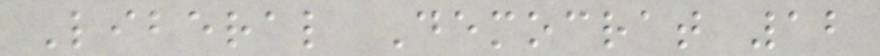Liberal Democrat 12
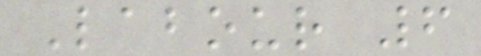Labour 6
